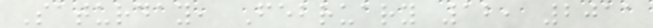Saturday, February 12, 2011
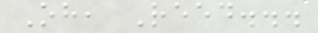Oh, Reed...
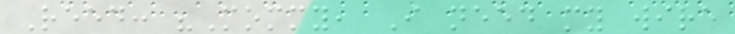Reed: "Mommy, I need my wire
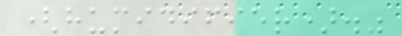(humidifier)."
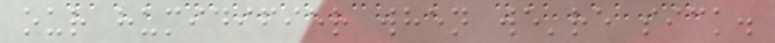our humidifier when we're sick.
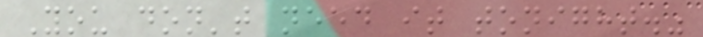You don't need it tonight."
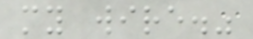my wire."
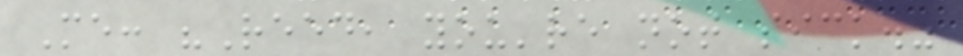Me: "Reed, you're not sick."
